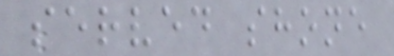served shone
